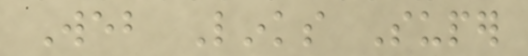Web Links Super
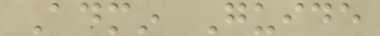Admin Guide
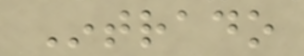Intrado
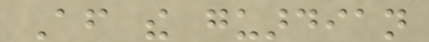After the guardian
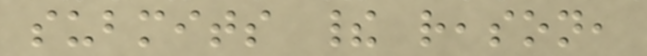submits their reason,
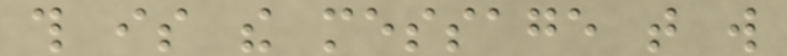this is the message that will
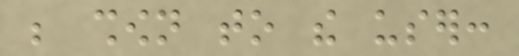be shown to the user:
